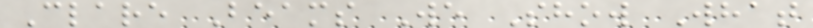Clare Beams We Show What
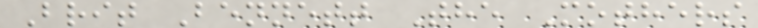Brit Bennett The Mothers
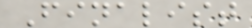Finalist
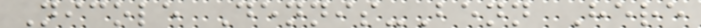Nicole Dennis-Benn Here
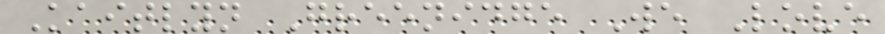Kaitlyn Greenidge We Love
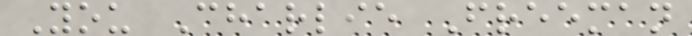You Charlie Freeman
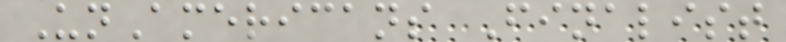UnAmericans Finalist
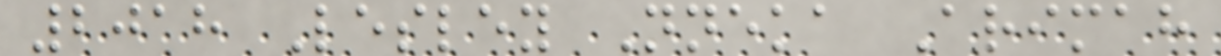2018 Lesley Nneka Arimah
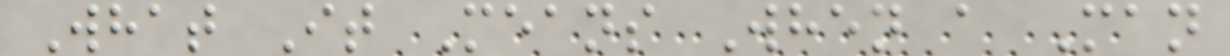What It Means When a Man
